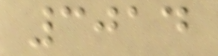3014
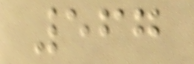567
